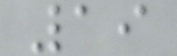19
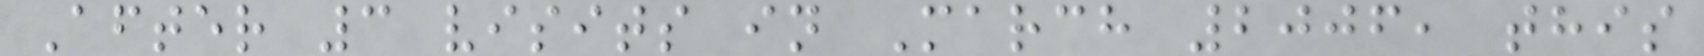After 3 visits in March 2006, this
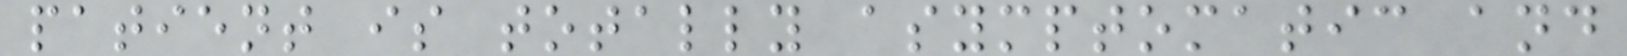patient is totally asymptomatic and
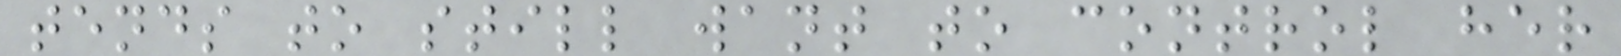tends to still want to control her
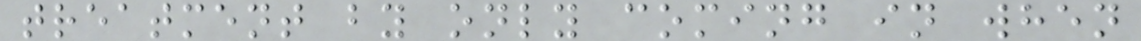treatment by only coming in when
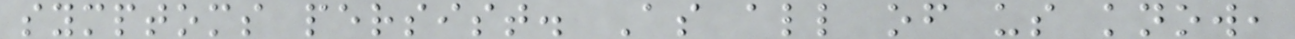symptoms persist. As all of us know,
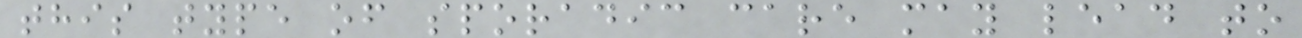this type of sporadic care may lead to
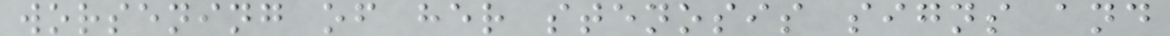worsening of her stenosis signs and
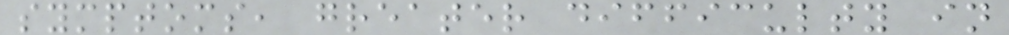symptoms, greater difficulty in
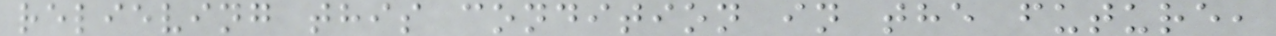relieving this condition in the future,
